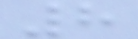8
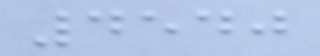4540
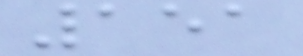151
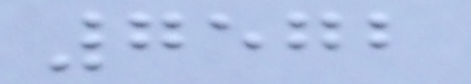7572
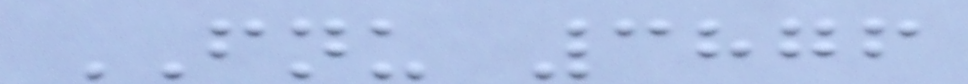FNU 3876
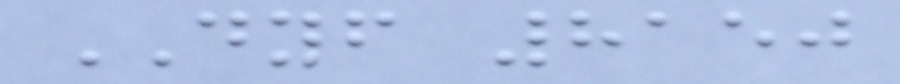DYF 8150
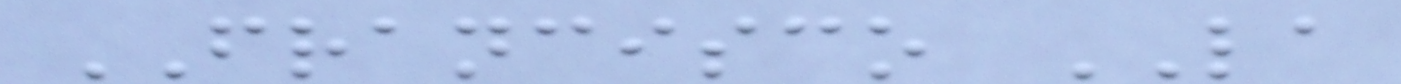FRANCISCO LA
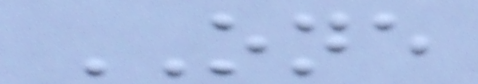ONE
